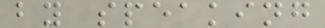by speaking
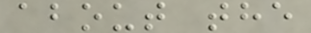about the
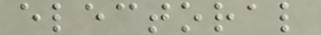electoral
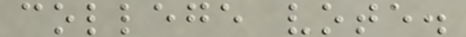college vote.
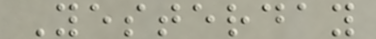Yesterday
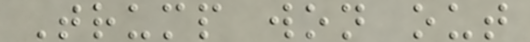Trump won out
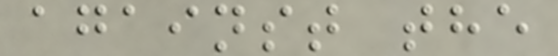against the
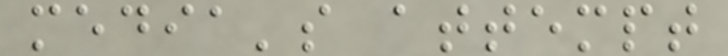media's attempt
